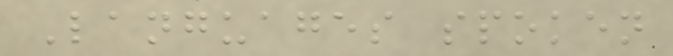Languages spoken
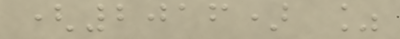(2016) %
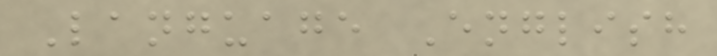Language English
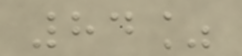84%
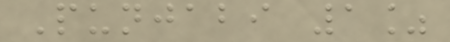Punjabi 1%
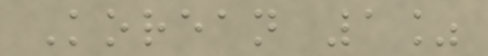Korean 1%
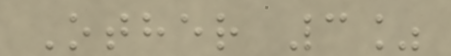Other 3%
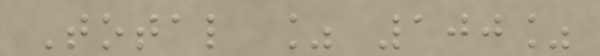Total % 100%
